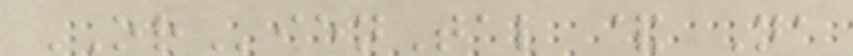ORienTal & Na
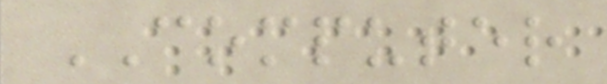COMPUTER
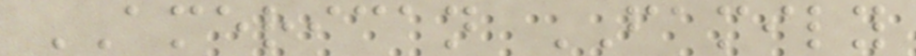AMERICAN FAMILY
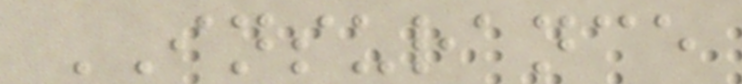INSURANCE
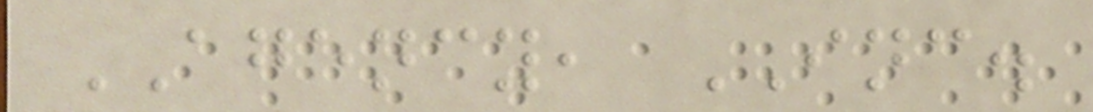AGENCY, INC.
